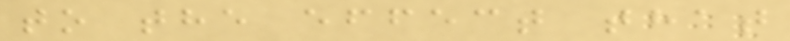to the effect that
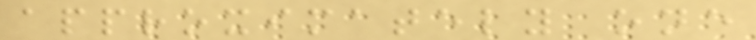approximately one
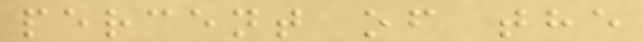percent of the
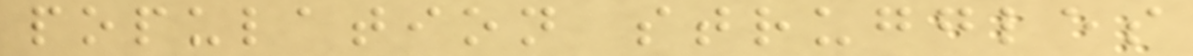population struggles
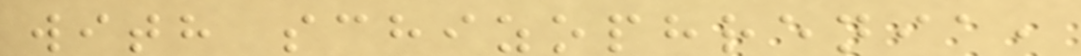with schizophrenia,
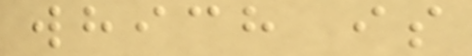which is
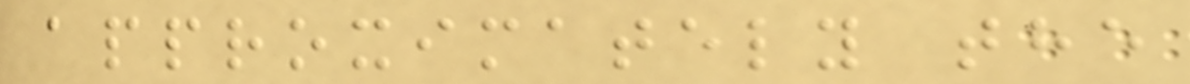approximately the
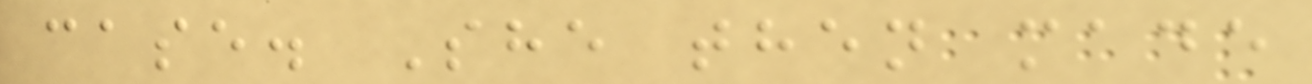case. She then made
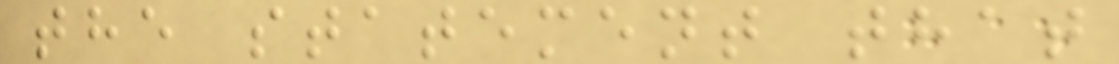the statement that
